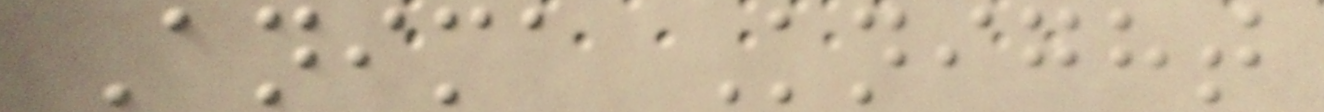Anima Knight
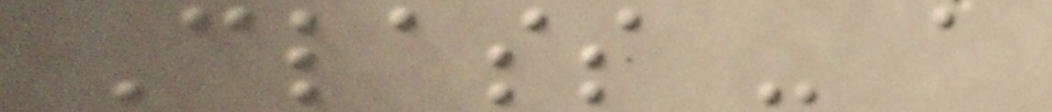Class - a
